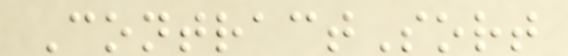ContractSort
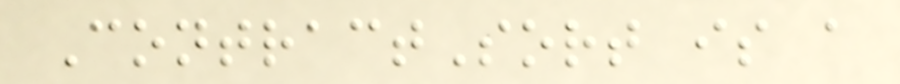ContractSort is a
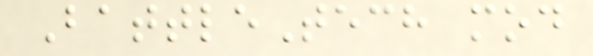BattleTech mod
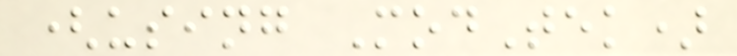(using ModTek)
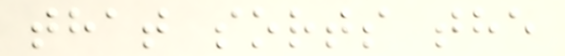that sorts the
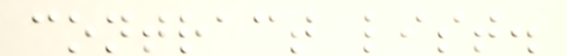contract list.
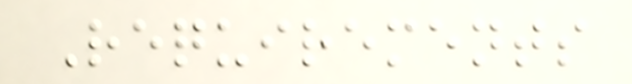Requirements
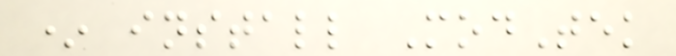* install ModTek
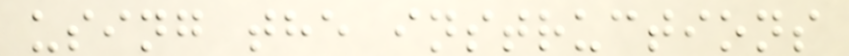using the instructions
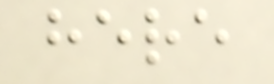here
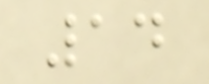14
